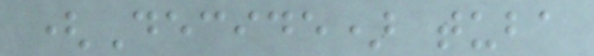(Decide) tuba
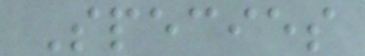Species
